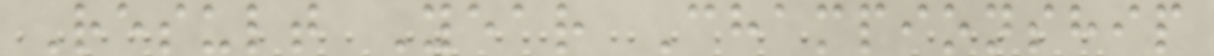Result Year Championship
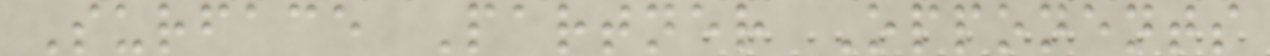Surface Partner Opponents
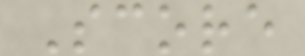Score
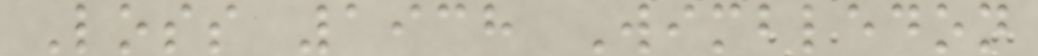Loss 1938 Wimbledon
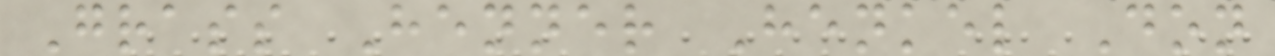Grass Henner Henkel Don
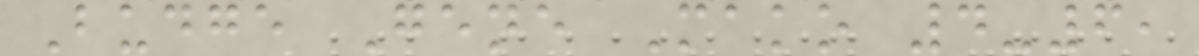Budge Gene Mako 4-6,
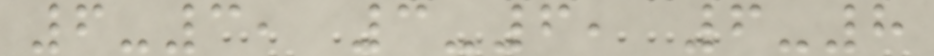6-3, 3-6, 6-8
